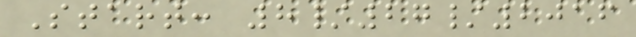Start: 8/27/2016
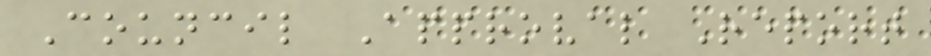Council Approval Report
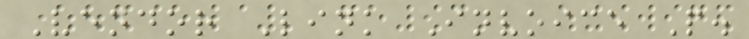Vendor Link Invoice P.
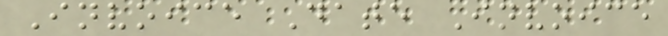Invoice Date Invoice
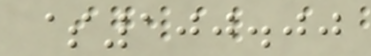$100.00
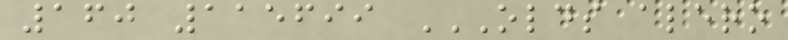160 115699 OLDS ALERO
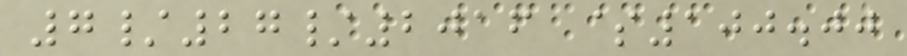7/27/2016 $100.00
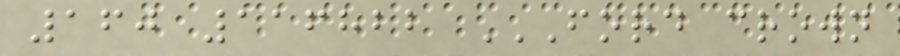160 116822 FORD CROWN
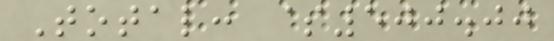Total: $500.00
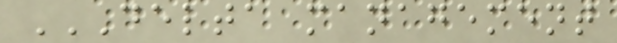DELTA MANAGEMENT
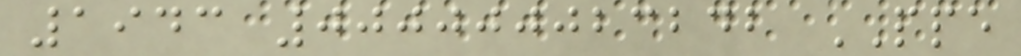1943 000000023242 PPE
